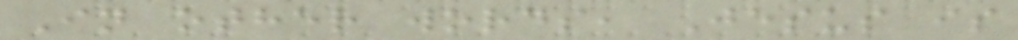In other words, Jesus is
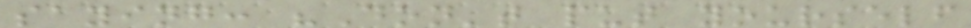saying: "Don't put yourself
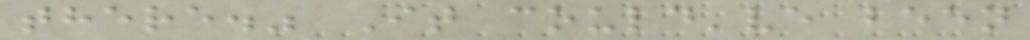there." It could've been
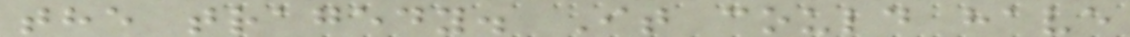the tragedy. It could have
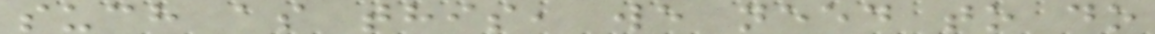such as this, we need to do
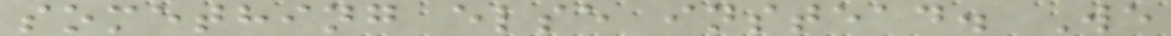something else instead. We
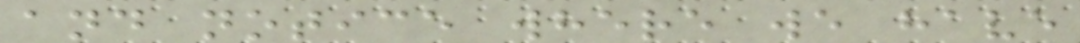and notice where we have
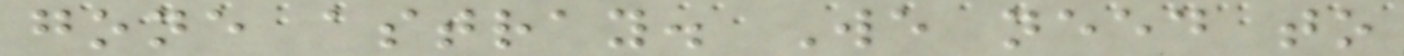gone astray. We need to
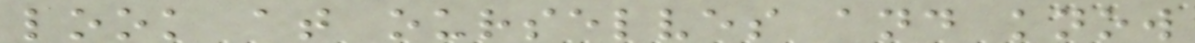look at ourselves and know
